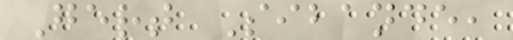Gert Sibande,
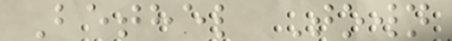Bethel Town
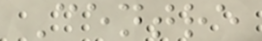Centre
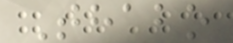Thabo
